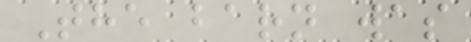The barn was
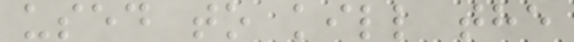used to kill the
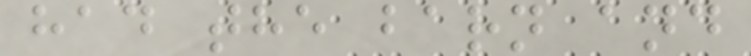had the barn and
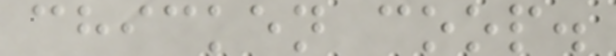chicken coop.
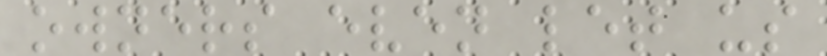owners even let us
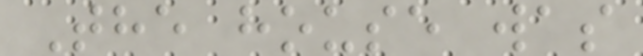The house was
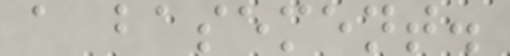a basement.
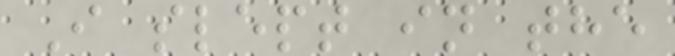I slept in the
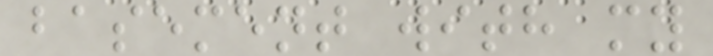basement with my
